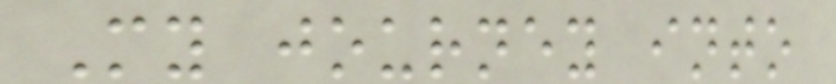My journey into
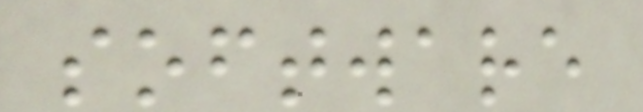software
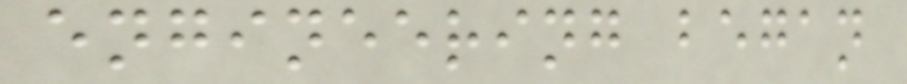engineering began
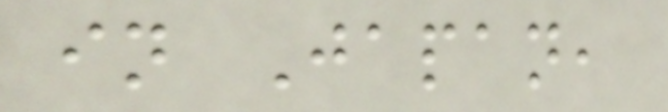in Japan,
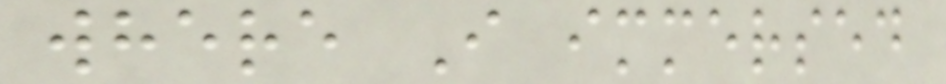where I immersed
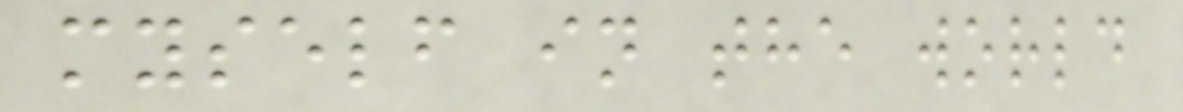myself in the world
